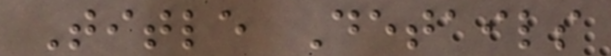Title Details
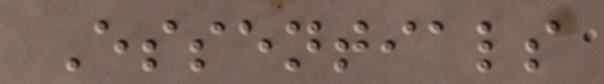Essentials
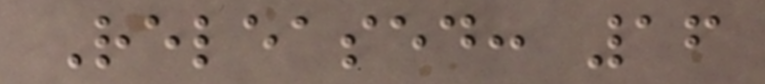Released: 16
